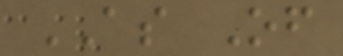AS Of
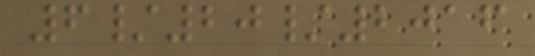6/20/2016
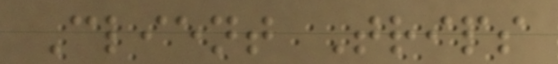Client Trips
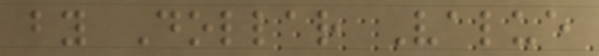by Dollar Value
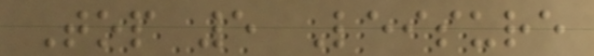Top 5 Leisure
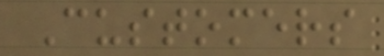Customers
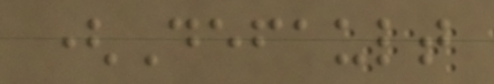(Default
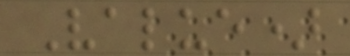Value)
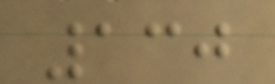130
